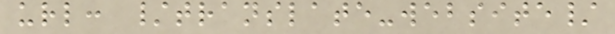url: /translate-website/
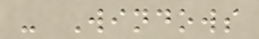- Windows
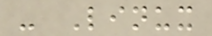- Linux
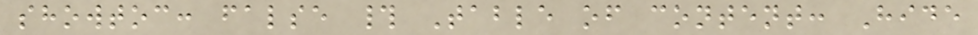showtoc: false # Table of content: Hide
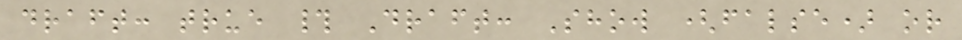draft: true # Draft: Show (false) or
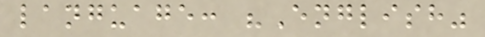language: "English"
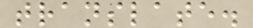translate.
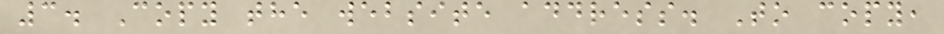3. Copy the website address. To copy,
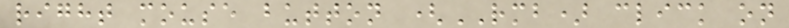right mouse button (RMB) click on
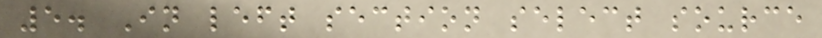5. In left section select source
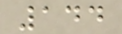144
